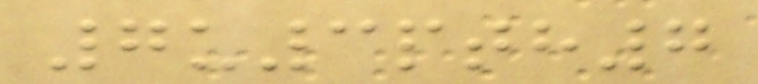7u3pth7
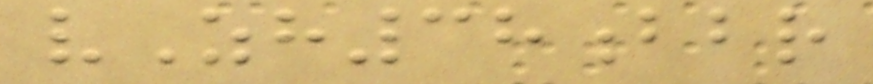vZh38bbr
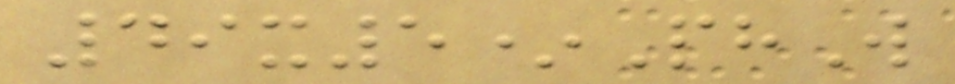49x5*PhW
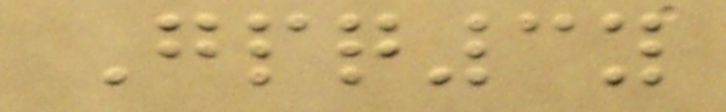Gpq3y
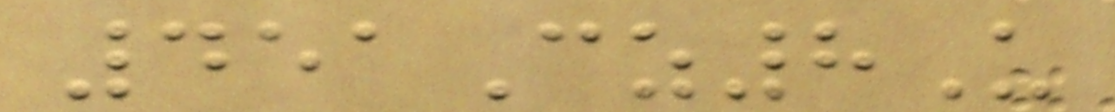451Cz8U
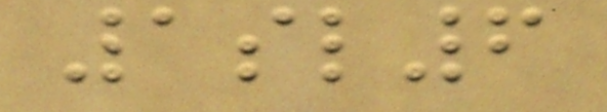1sl6
